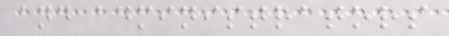and administrators
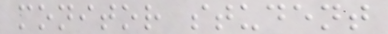monitor student
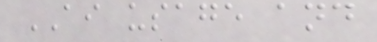AI usage and
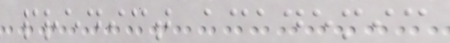predict academic
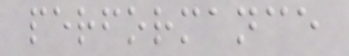performance
